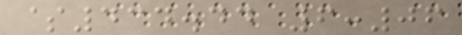$434.44 6:06
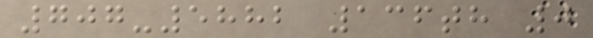707-5882 136th 0
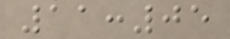11:05
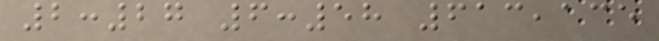2:27 6:58 613,135
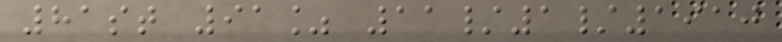81st 91% 11/1/1910
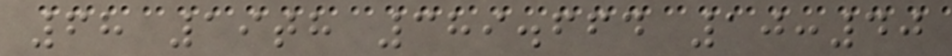68 19th 389.664 10:40
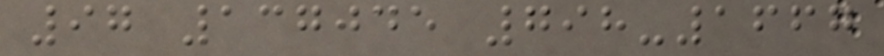97 137045 798-1667
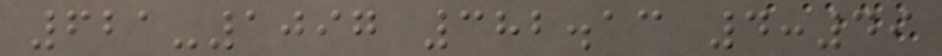621-1097 382.13 4:49
